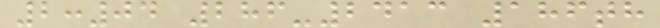2:04 286-2413 186th
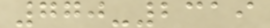770-2319
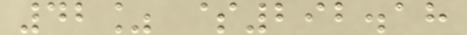42% $292.18
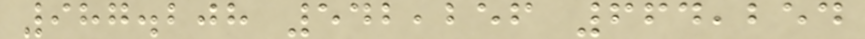987.208 542,256 664,254
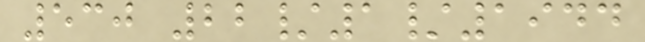530 22/1/1944
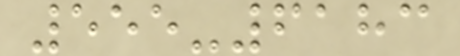555-6183
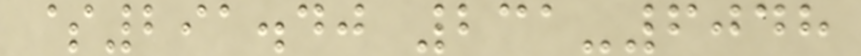$291.40 231-6048
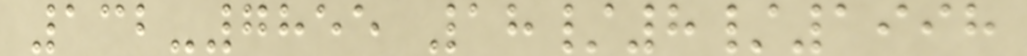132-7855 18/8/1998
